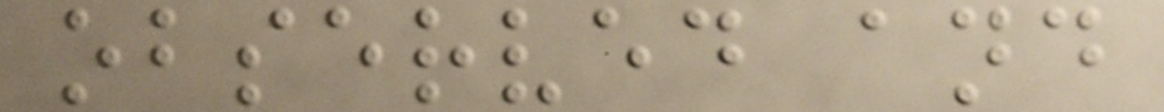observed and
